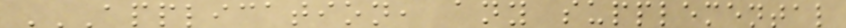APPLICATION, ANY SUPPLEMENTAL
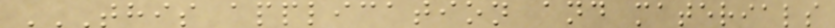THIS APPLICATION AND MATERIALS
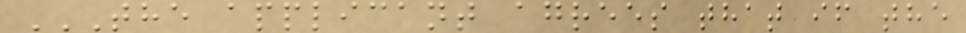THE APPLICANT AGREES THAT IF THE
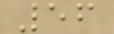56
